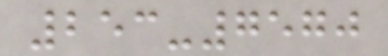253-7570
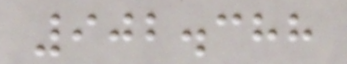902.388
